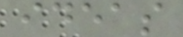ideas
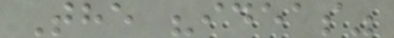The "ideas"
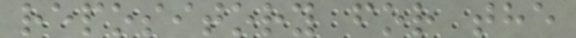repository for the
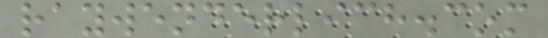raywenderlich.com
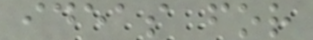ideas for
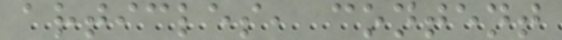articles, content
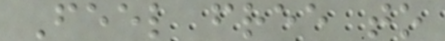Feel free to
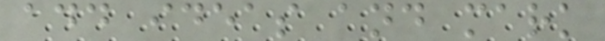add ideas and mark
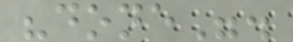"done".
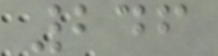246
